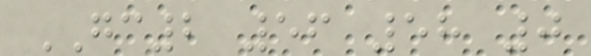GC2 56 58 0
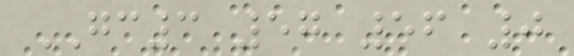GC3 57 56 0
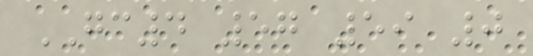GC4 57 59 0
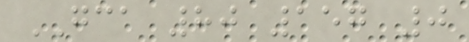GCA 80 157 0
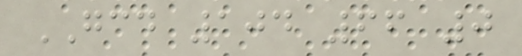GCD 104 66 0
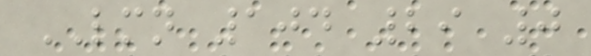LMN 104 29 0
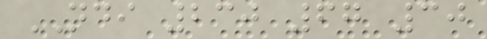NDI 230 67 30
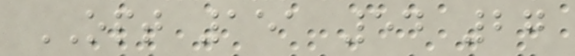OPT 151 54 27
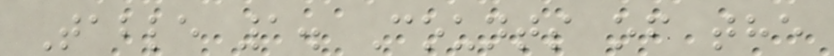Table 1. Counts of the
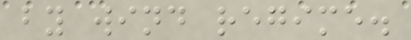by wind regime.
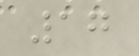17
